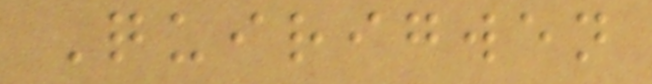Quirigwen
